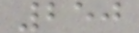250
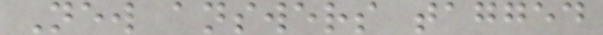New answers tagged
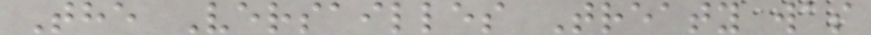The Versailles Treaty was
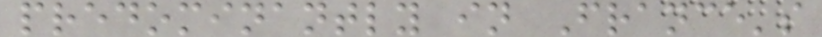predominantly in France's
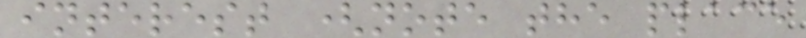interest (note the place
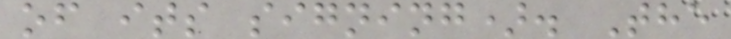of its signing). The
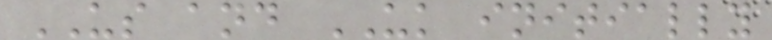US and UK initially
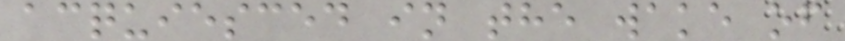acquiesced in the wake of
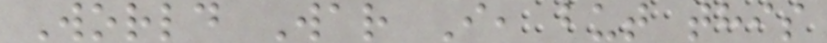World War I, but this
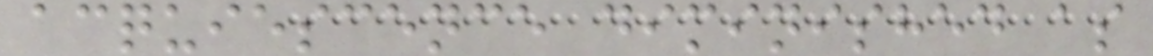acquiescence diminished as
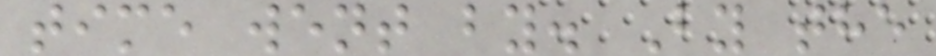time went by. By the
